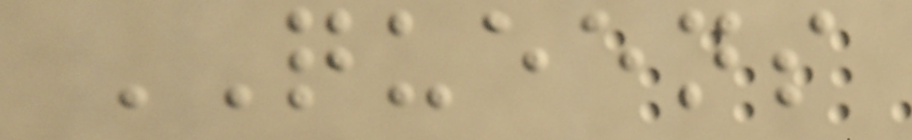QUEENS
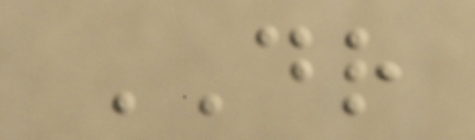DR
